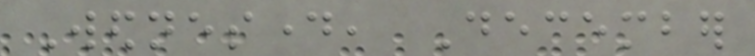Wednesday, December
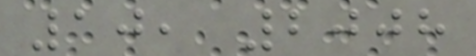10, 2008
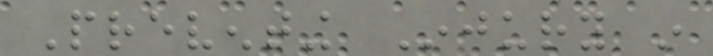Preventing Injury in
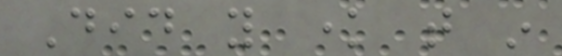Did you know that in
